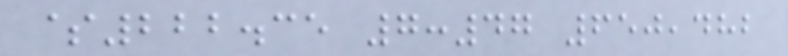$222.35 7:47 650,482
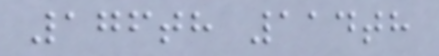176th 114th
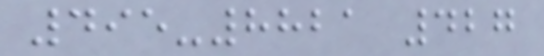495-8821 427
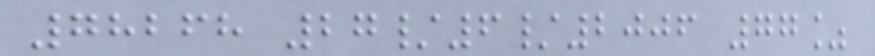78268 27/6/2006 77%
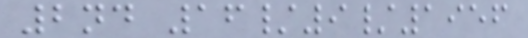2nd 16/9/1956
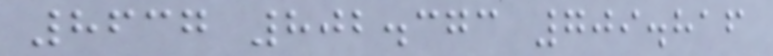8637 802.373 709.816
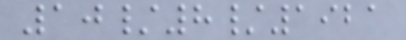10/8/1921
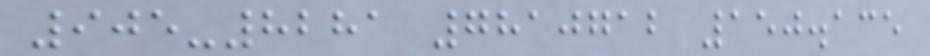905-8281 7810712 150.135
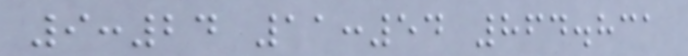9:24 11:54 864.831
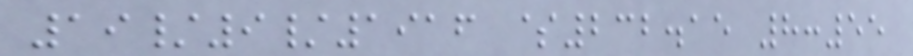19/9/1916 $232.15 8:55
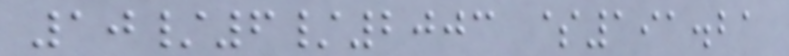10/6/2003 $191.21
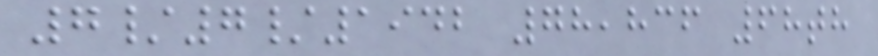7/7/1942 78,836 68th
